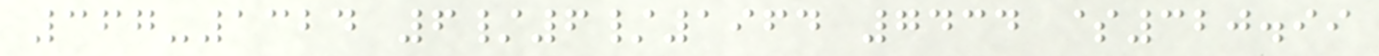367-1324 6/6/1964 7434 $320.99
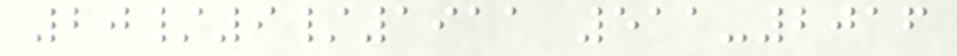20/9/1911 511-2016
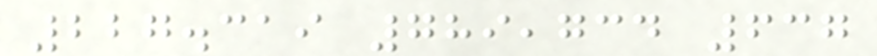227.319 789,734 637
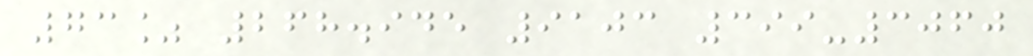73% 268.945 9103 399-3060
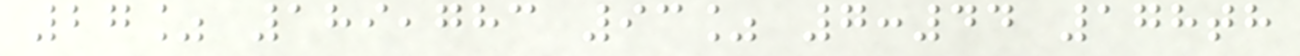27% 189,783 93% 7:44 178th
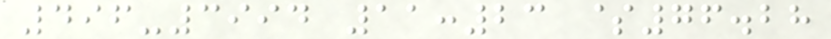496-3994 11:23 $76.28
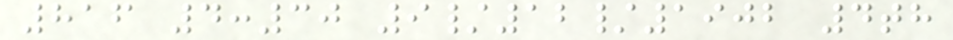816 4:30 9/12/1902 4th
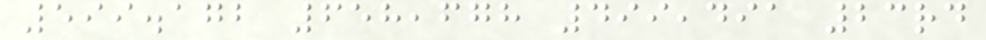599.172 658,678 499,491 23rd
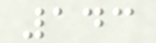143
